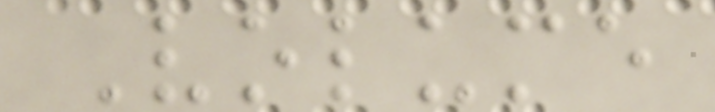Volume
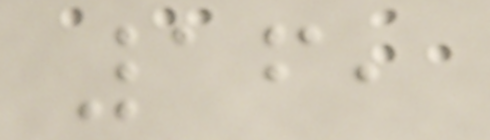16,
